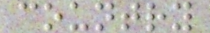country
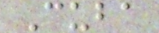Cuba
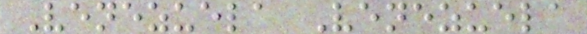Venezuela Venezuela
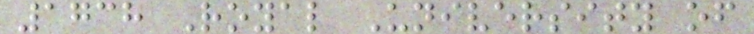1738 Royal University of
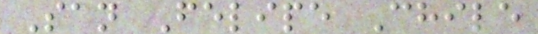San Felipe Chile
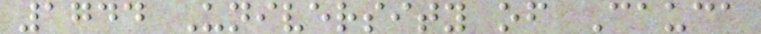1744 University of Cauca
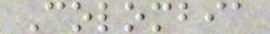Colombia
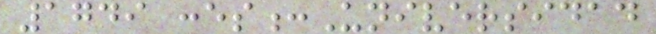1749 :es:Universidad
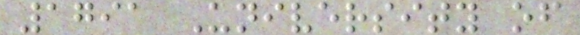1791 University of
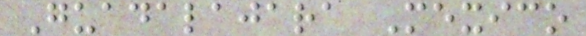Guadalajara Mexico
